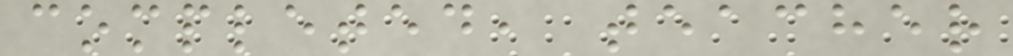completed, teacher
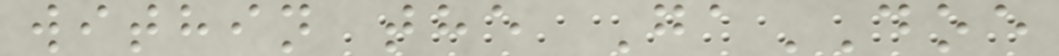within the GaDOE
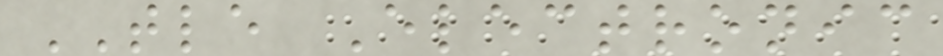TLE Electronic
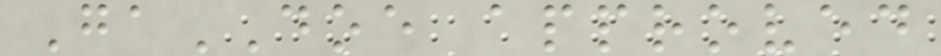GaDOE approved
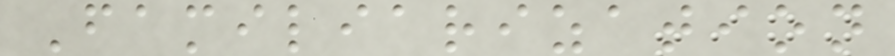Familiarization
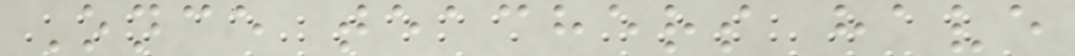Once teachers have
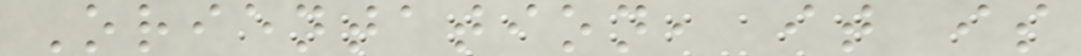Orientation, it is
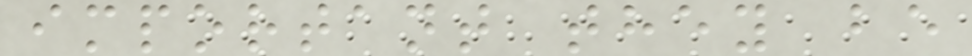important they be
